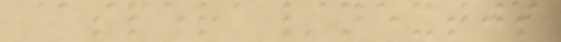@spera/nextjs
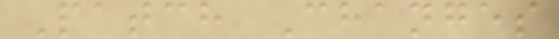Patch Changes
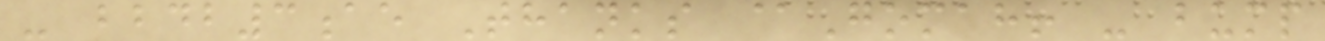- bbdb3ae Thanks @Gomah! - bump
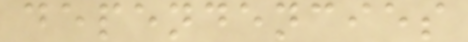dependencies
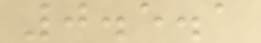0.5.1
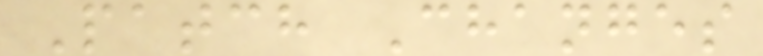Patch Changes
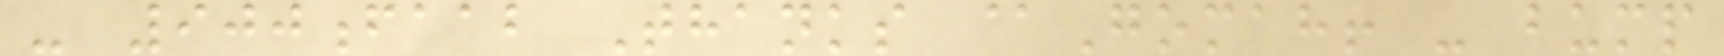- 900faab Thanks @Gomah! - bump
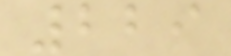229
